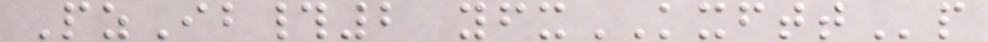PzIb#2 yfxKXFTTp
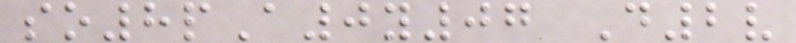so8pA0y07 D2v
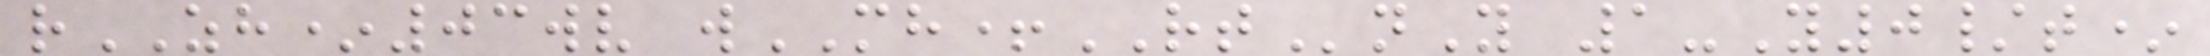rZH*03wv wMH+RTnY 1-Y0/t*
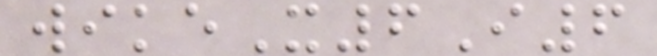wikeX6I6
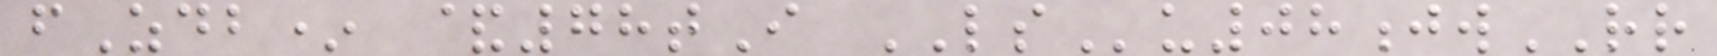fZdb* &78tI LSu08jwRR
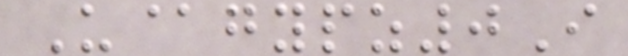U@gypz0I
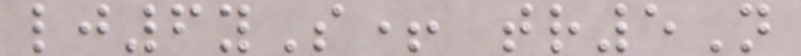lj6yS+ tr5N
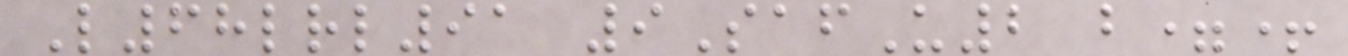L68lrl91 9SafU2 b=+
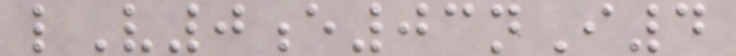lV0e03nI4
